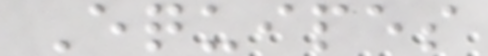Equipes
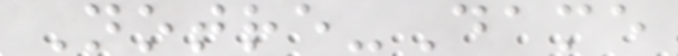Notre-Dame
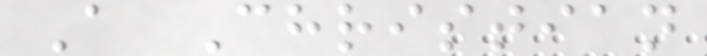A Christian
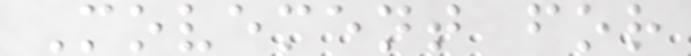Movement for
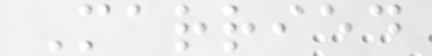Married
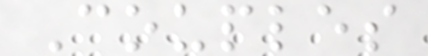Couples
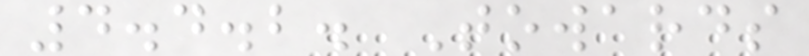4.4.2. Towards
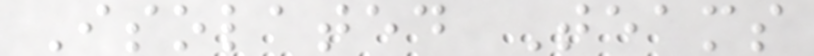Isolated Teams
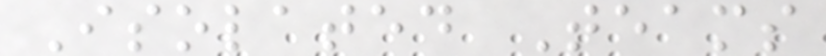Isolated Teams
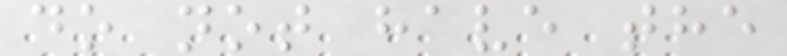do not have the
